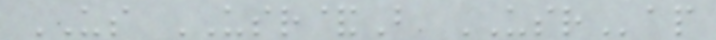US USR&B USRap
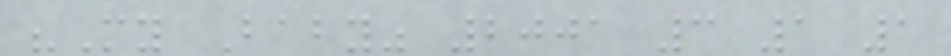"My Baby" 2001 3 1 1
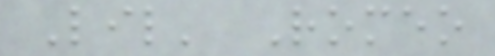Lil' Romeo
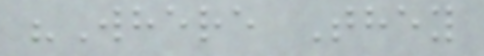"Where They
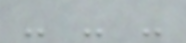- - -
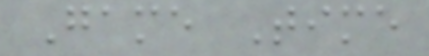Game Time
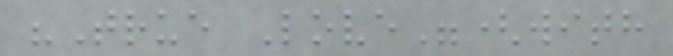"True Love"(with
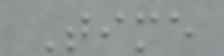Time
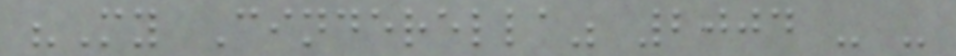"My Cinderella" 2004 - -
